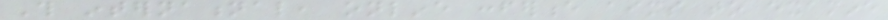This international, online conference aims to examine
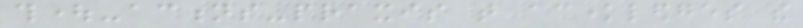thought-actions-praxis that acknowledges the
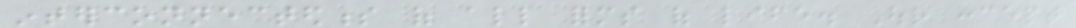interconnectedness of all forms of life. Our concept
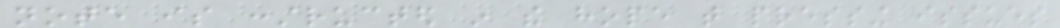note is constructed in the hope that pressing issues
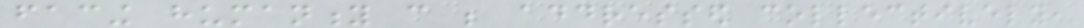facing humanity can be addressed collectively,
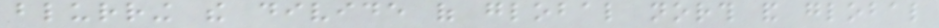blurring the divide of global north and global
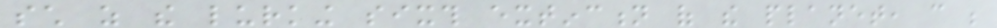such as the lurking sixth extinction of the planet, can be
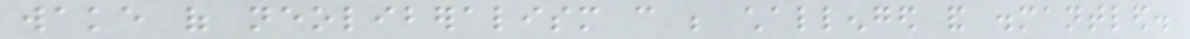wake of neoliberalism can be challenged and dismantled.
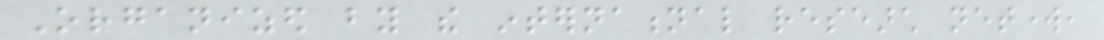Organized by the international research network,
